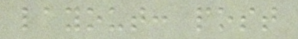layout: post
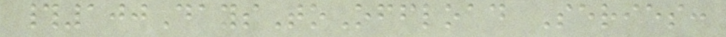#100DaysToOffload Series:
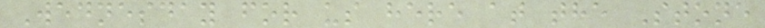Wednesday for us here at the Stone
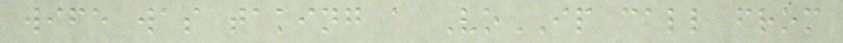wife was taking a VoIP call from
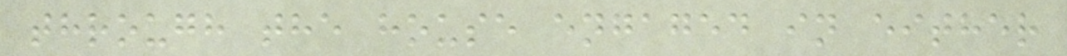through the house engaged in either
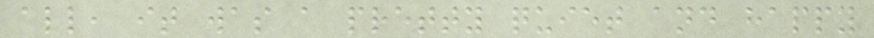all, it was a pretty quiet and happy
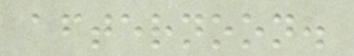afternoon.
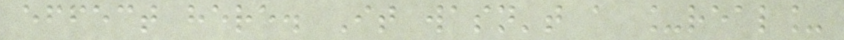effect here. It wasn't a _real_
